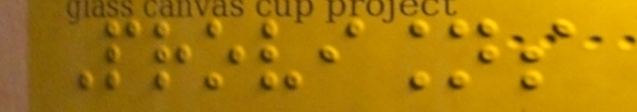Provisions
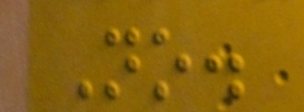No.
